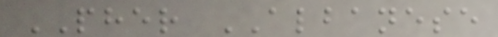PHER ALBANESE
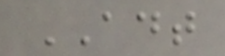ADT
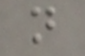n
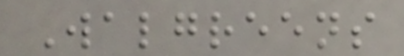Walgreens
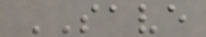SAVE
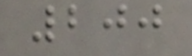200
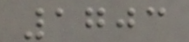1703
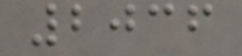2036
